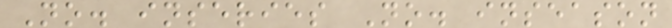No. inseries No. inseason
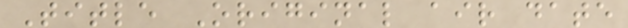Title Original air date
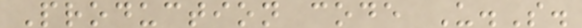Production code U.S.
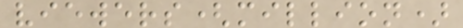viewers(million)
